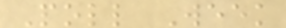Poll Week
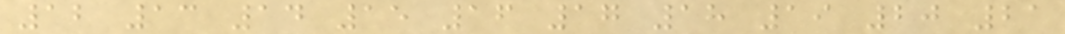12 13 14 15 16 17 18 19 20 21
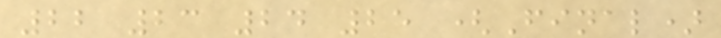22 23 24 25 (Final)
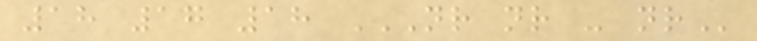18 17 18 NR NR - NR
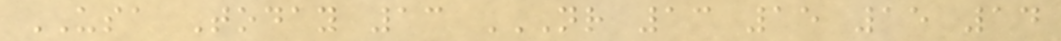USA Today 13 NR 13 15 15 14
